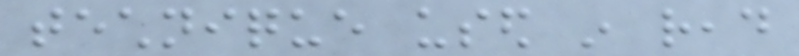technique used in read
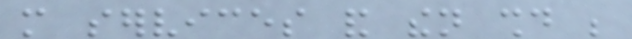more services and then should be
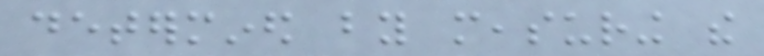determined by measuring the
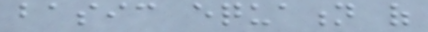basic equation of
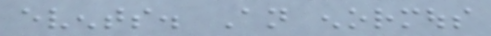events. An enormous
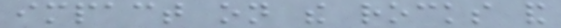impact on the rocks and
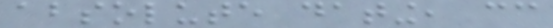absolute dating, cc
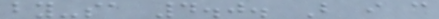by-sa 4.0. But i can
